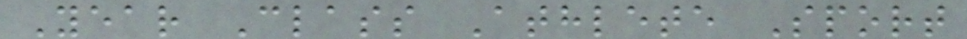Year Class Athlete Sport
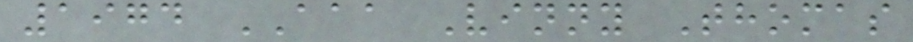1974 AAA Vinny Thomas
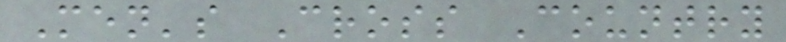Men's Cross Country
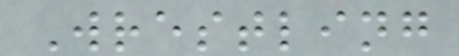Wrestling
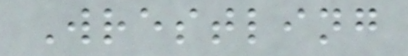Wrestling
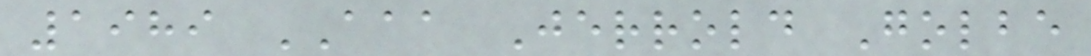1989 AAA Jerrold Golbe
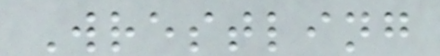Wrestling
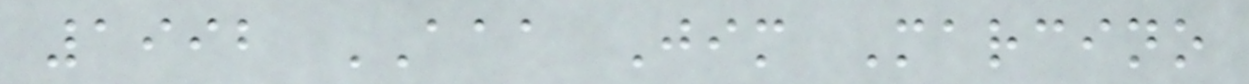1992 AAA Jim Marcino
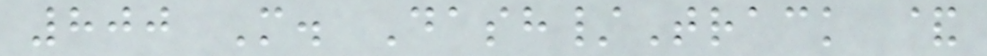800 M. Dash/Track &
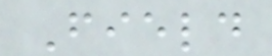Field
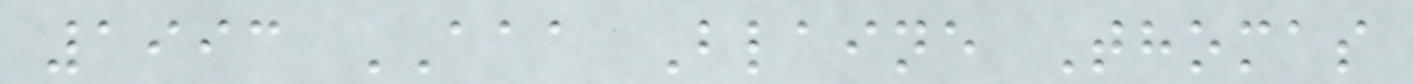1993 AAA Blaine Thomas
